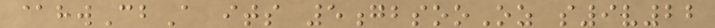@hwCbA its 5gbsooOz s9v22
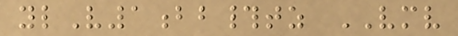ylV1bb#tz VMV
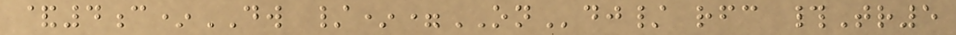&4c*DW /*=ONdj/ rfc #Tr5
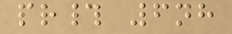pr# 6nh
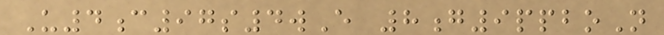U4c97s4wE 8g9ppboN
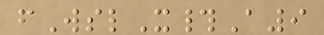fWslX#A9
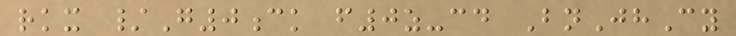rkx /G0ck f0z-cd BnJhCy
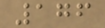176
